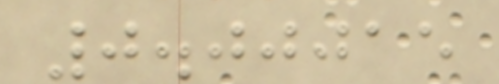0.00015
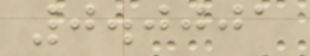0.0001
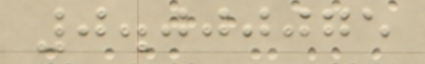0.000075
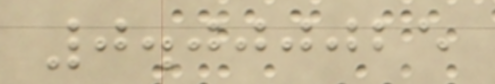0.000025
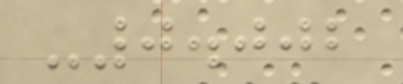-0.002
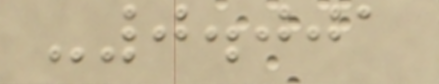-0.001
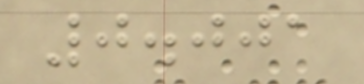0.001
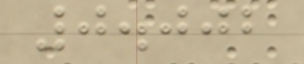0.002
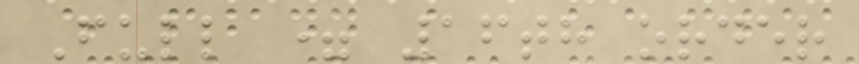Full = 16th order
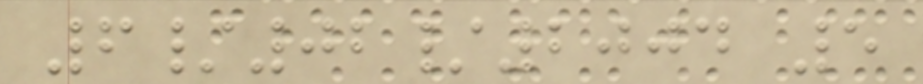6/02/2004 5
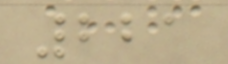221
